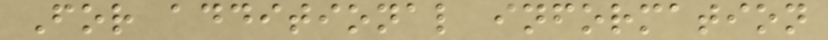For additional information
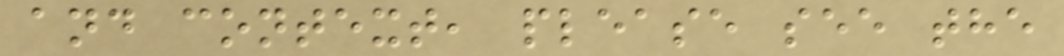and context, please see the
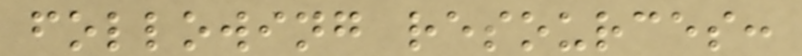following resources:
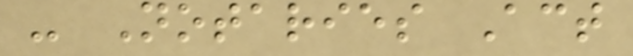- Notaries Act
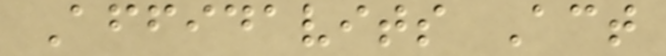Affidavits Act
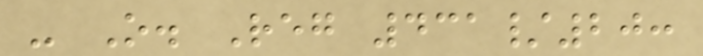- O. Reg 431/20:
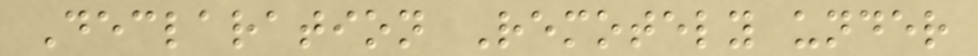Declaration Remotely under
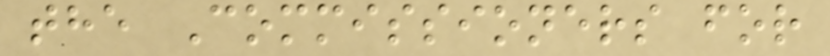the Commissioners for
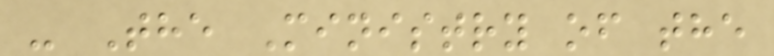- The Ministry of the
